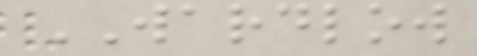WARDLOW
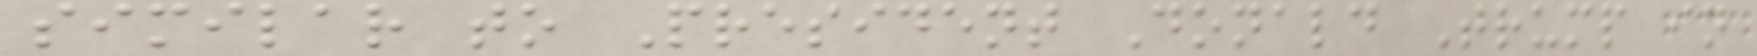similar to President Donald Trump in
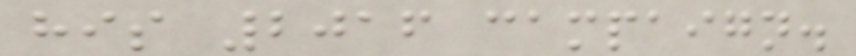his 2016 campaign.
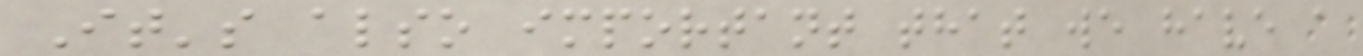It's also important that we have a
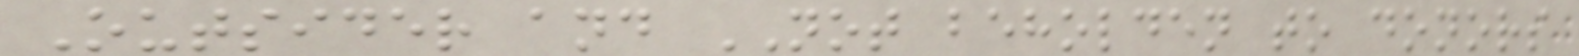Outsider and NOT beholden to donors
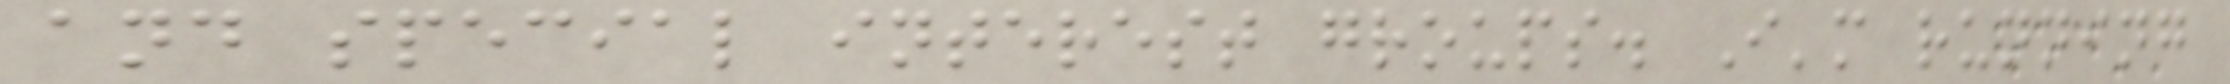and special interest groups. I'm running
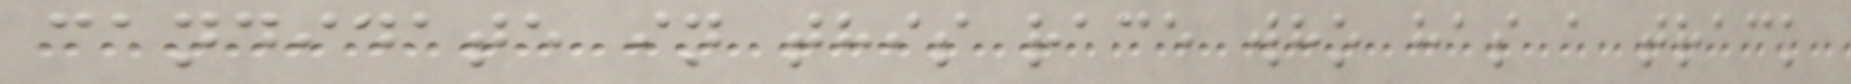candidate in this race who has a track
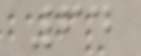64
